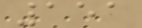151
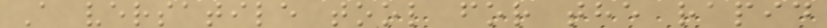A versatile tool for the rapid
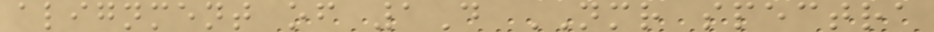alignment of 1D NMR spectra
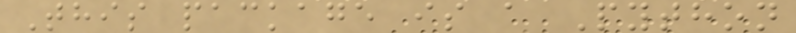This package is a Python
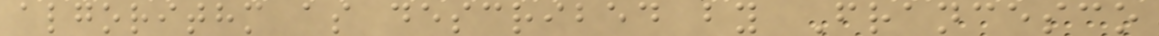algorithm as described by Francesco
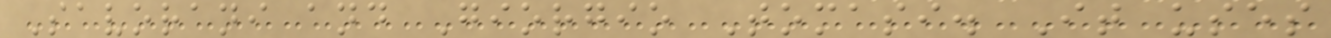Savorani and Giorgio Tomasi. It uses
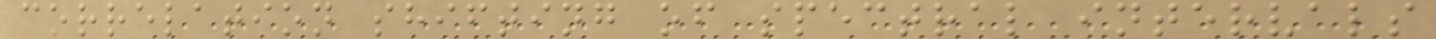correlation shifting of spectral intervals
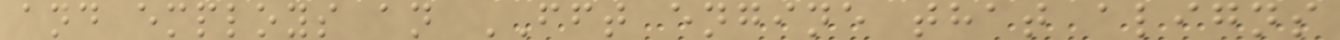and employs an FFT engine that aligns
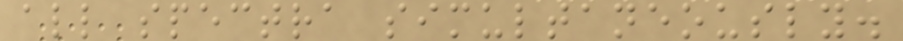all spectra simultaneously.
